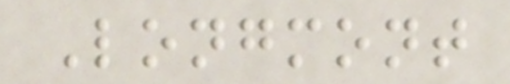Longmont
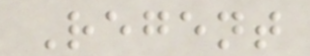Regent
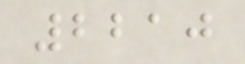2210
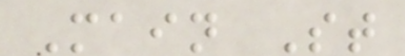Main St
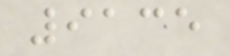9135
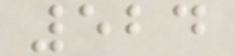524
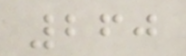260
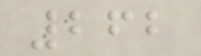262
